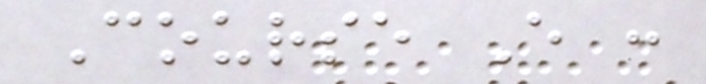Course E :
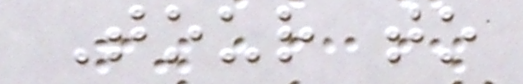Tour to
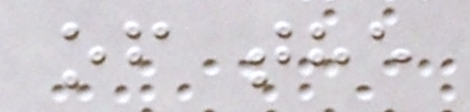of the
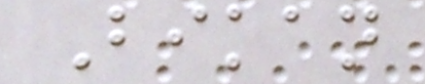Bikan
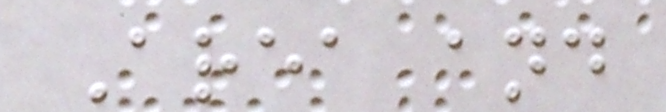Area and
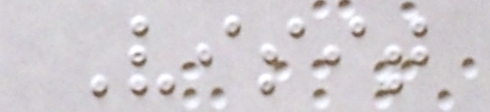Visit
